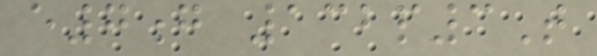e7g 132p3T
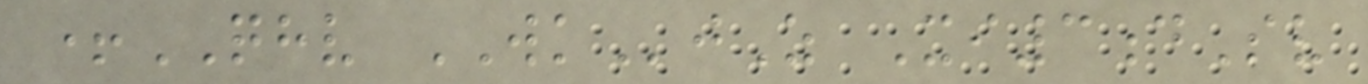+QHV WKjZ Xi3dSv
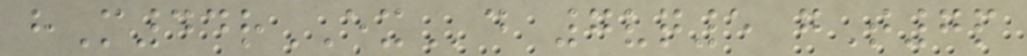hM44rEXd 7vq5 gT7p
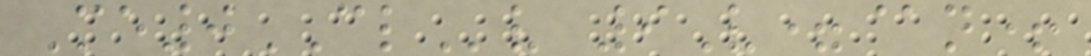Me0CLv 9V=@n+
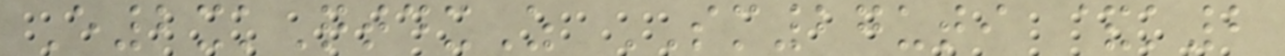E2xkQtdxZ SM27uti &k2
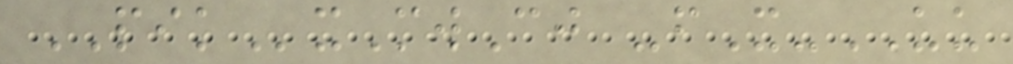PIKxMwCj -fX-UU
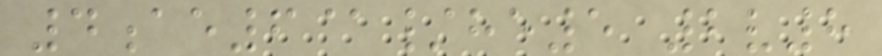4ae6@/he5 2v8
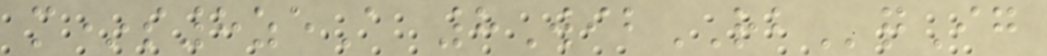m*s8zeA 8WibRBqIg
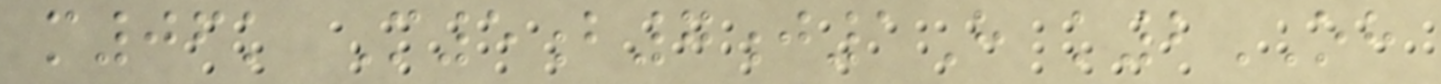m06k M5b7j1H k2OH
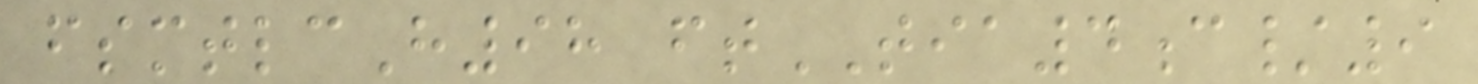fsmtlcH98 ftTIA4c/9
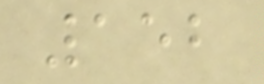152
